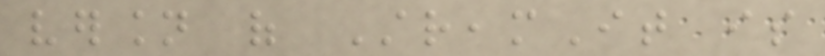version of StreamIt is
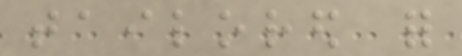tailored for
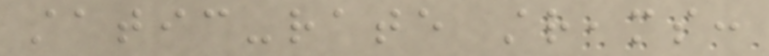static-rate streams:
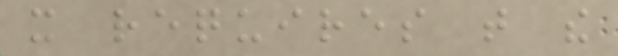it requires that the
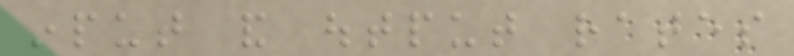input and output rates
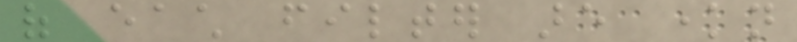of each filter are known
